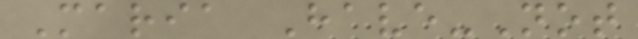Maria Have-Not
